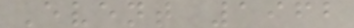Event 1962
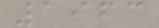1963
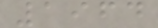1964
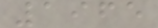1965
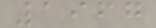1967
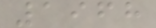1968
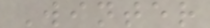Winter
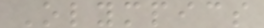Olympics
